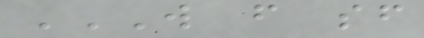W F SF
